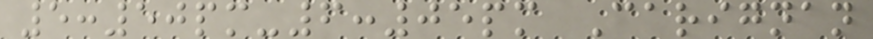5:50pm-6:05pm Carignan
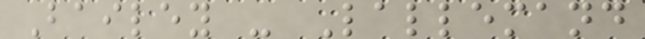Bailey - Lallemand
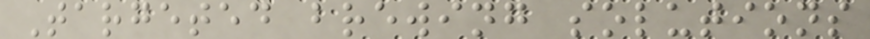Targeted brewing solutions
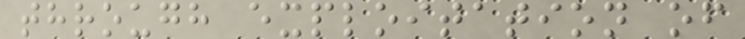through exploitation of
